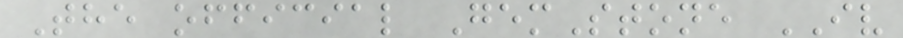The official GemStone IV
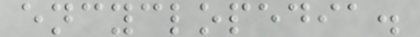encyclopedia.
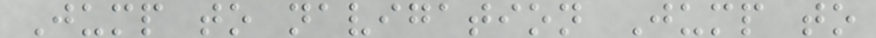Jump to navigation Jump to
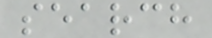search
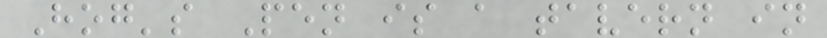Hog's Pen is a tavern in
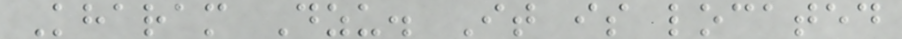Kharam Dzu. It is located
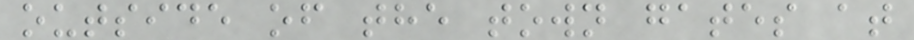outside of the town gates at
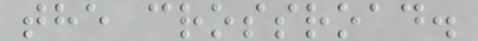the crossroad.
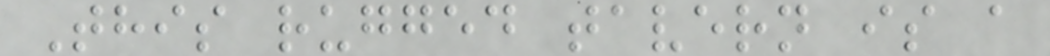This rugged tavern is a
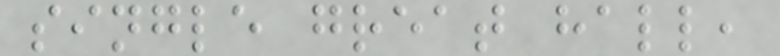single great hall,
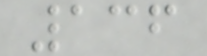136
